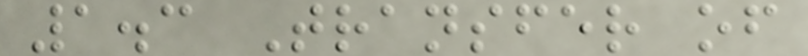1.3 Transfer of
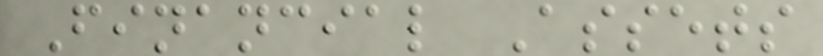Financial Assets
